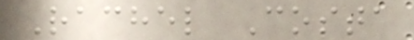Rachel Costa
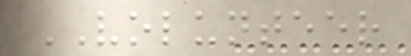VOLUNTEER
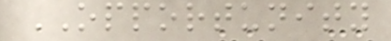OPPORTUNITY
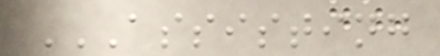ASSISTING
